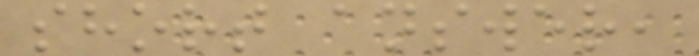short answer,
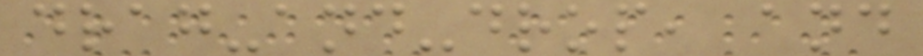drag-and-drop, and
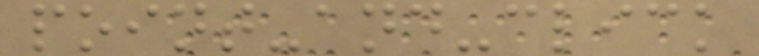point-and-click
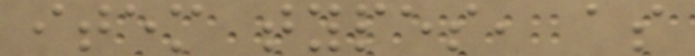item types, as
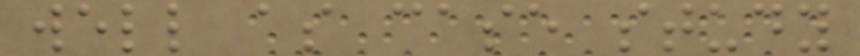well as case study
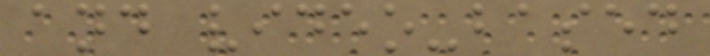and video-based
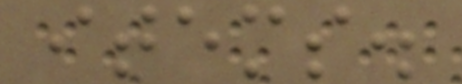items.
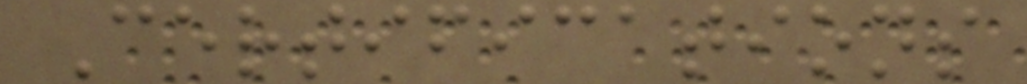Certifications
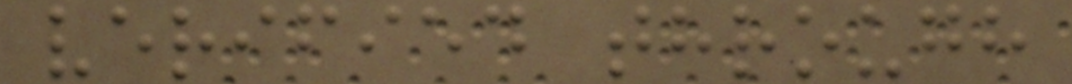verified through
